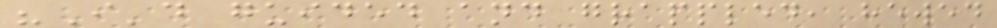"I'd guided and grappled, hewed
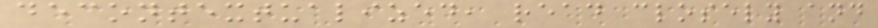decontextualized, read closely and
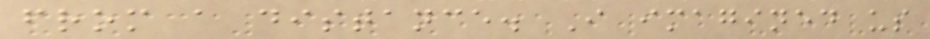from a distance. I imagined us
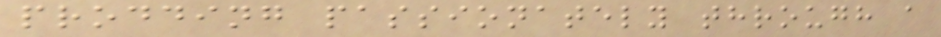prodding passionately through a
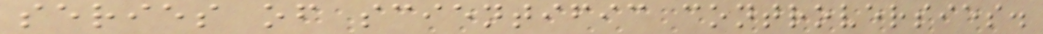series of scientific controversies.
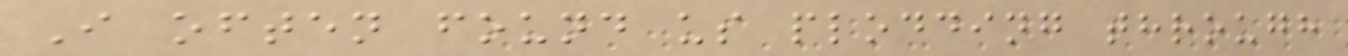I often found us plodding through
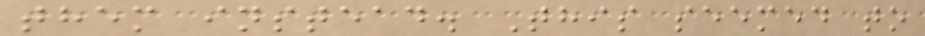them instead. This seemed to
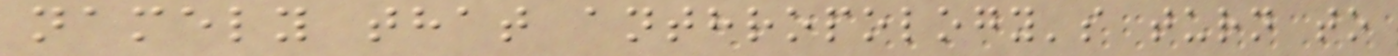namely that anthropology's turn to
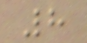8
